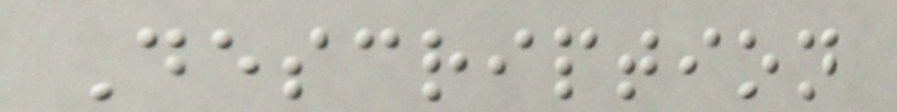Description
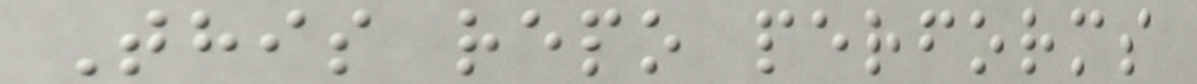This repo performs
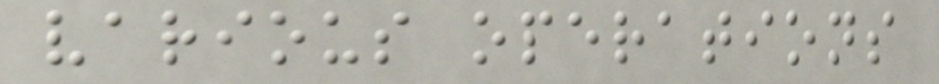various operations
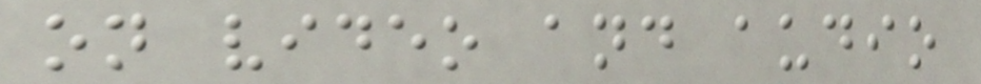on video and audio
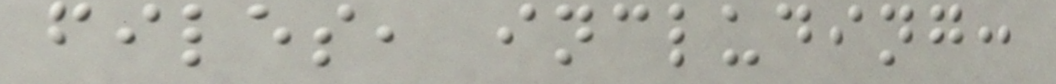files, including:
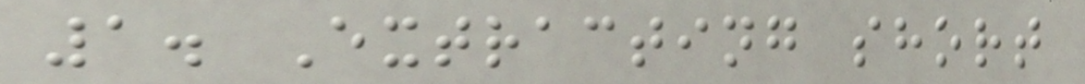1. Extracting short
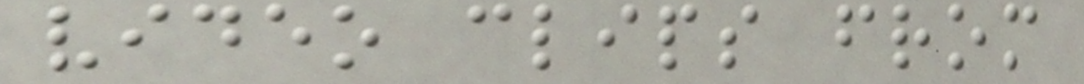video clips from
